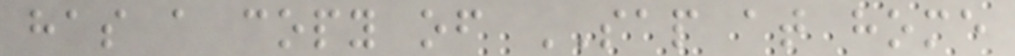has a copy of SAP at home
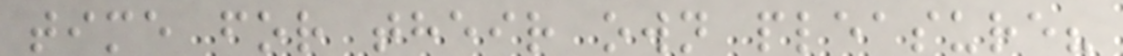time for their own pleasure?
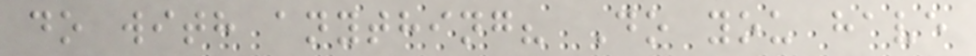do with anything? Do you have
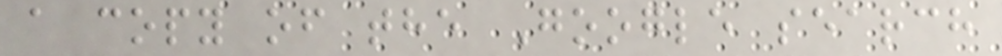a copy of the Google search
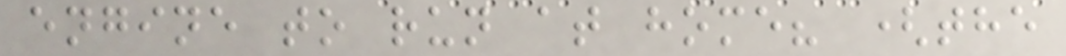engine to run at home? (the
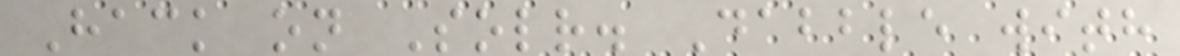Hack on Solr. Dabble with
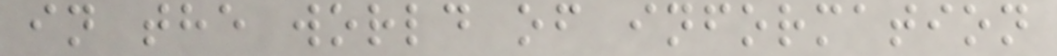in the world of information
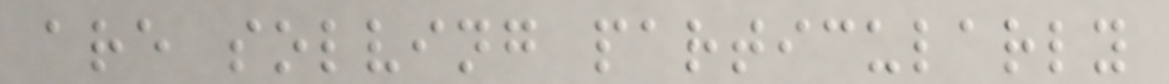are solving particularly
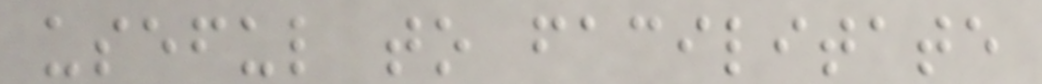useful to facilitate
